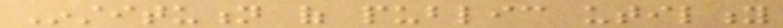Institution of public utility
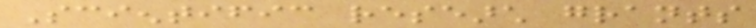Scientific research grants
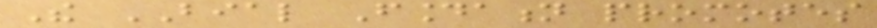The BIAL Foundation promotes
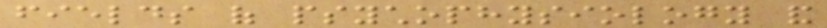fields of psychophysiology and
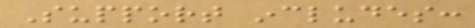Support includes:
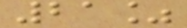21%
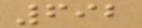692
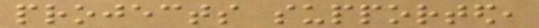projects supported,
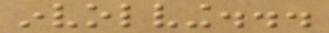involving...
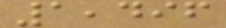1,496
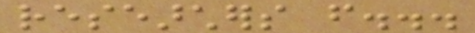researchers from...
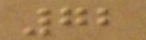72
